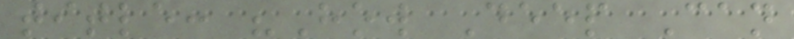title: "How Deep Can
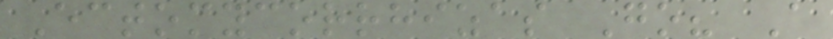Ectomycorrhizas Go? A
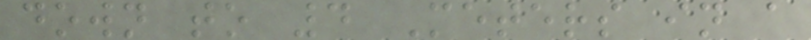down to 4 Meters in a
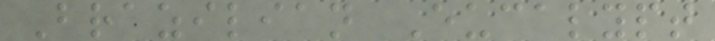Brazilian Eucalypt
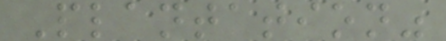Plantation"
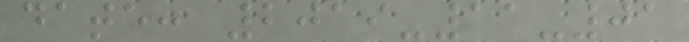date: 2019-11-01
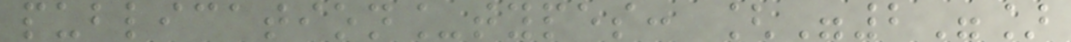publication_types: ["2"]
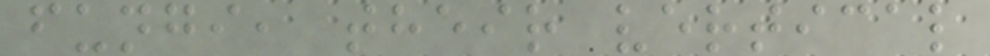fungi, their vertical
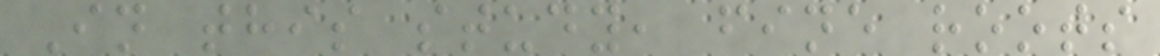In this study, fine roots
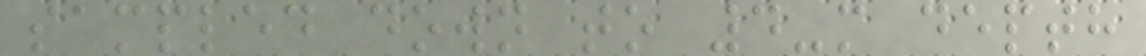sampled down to 4-m depth
